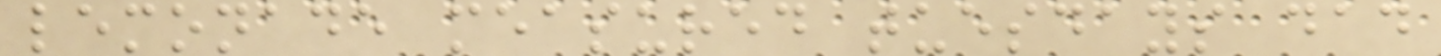lemonade measured tuesdays dad
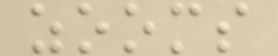zooms
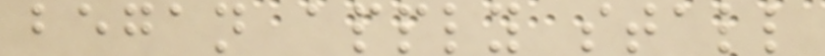began apply stall
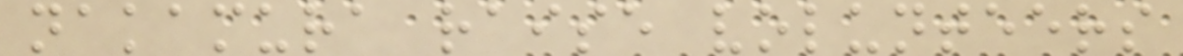nakamura raise volunteers
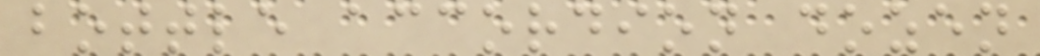bottle accordion dozen
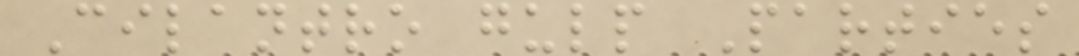Cilantro gulp Parties
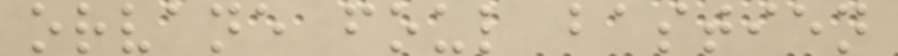orvane foul bastien
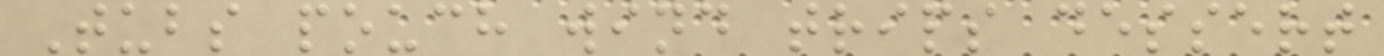Tubs pouch wind trips dessert
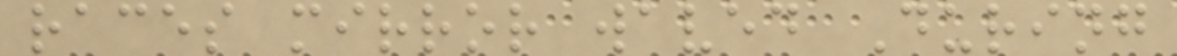races mirror waved During
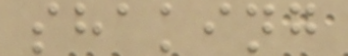shaking
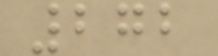272
